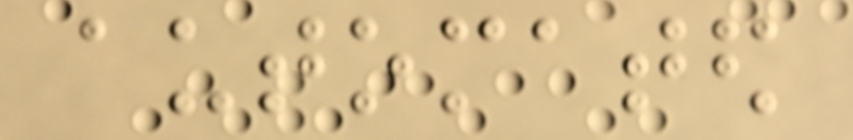automated
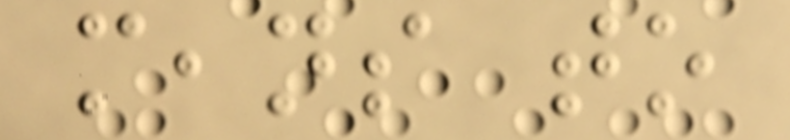means to
